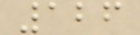126
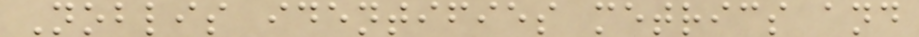Noblis identifies metrics and
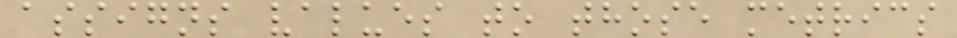assigns values to those metrics
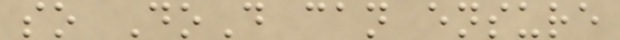so DoD can ensure
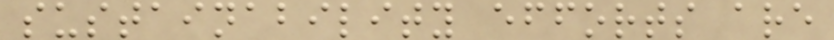sustainability efforts are
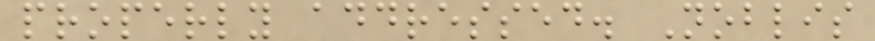properly addressed. Noblis
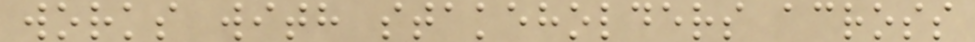works with stakeholders across
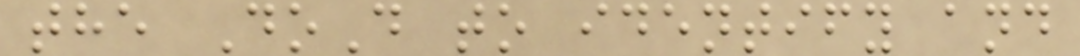the DoD to identify and
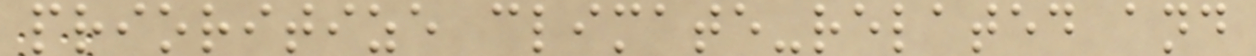prioritize climate-related and
